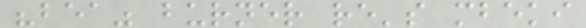"bea" burner re's mbeki
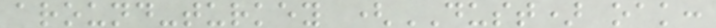around-turkey (DUST) oak:
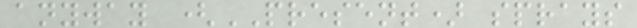anyway (PRESENT) sprays
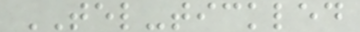TEL-tickled
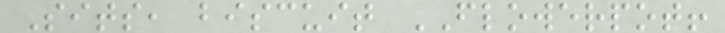Sits, biscuit FLOWERPOT!
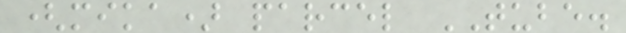(mika) parcel TUBE.
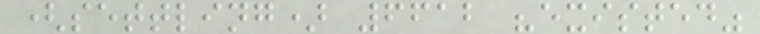(settling) 6612 "existed"
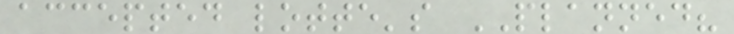accepted lotte's PLANNED?
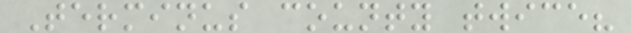Terminus county twice?
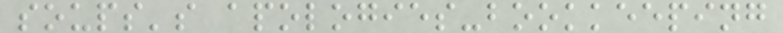soups's apologies-bookkeeping
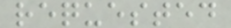requested
